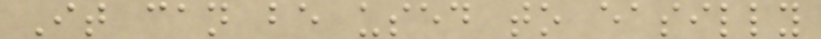It can be used to easilly
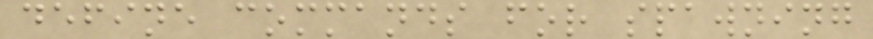define commands for spawning
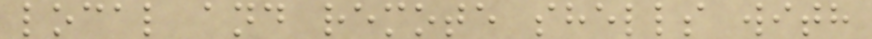local and remote shells with
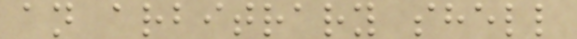an arbitrary shell
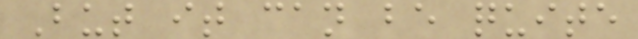But it can be quite
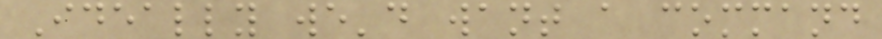Ideally we'd want a command
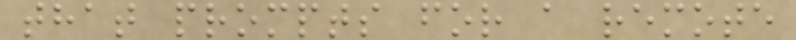that prompts for a remote
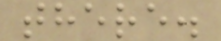there.
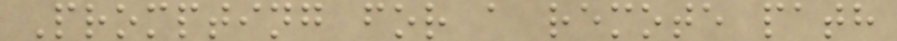Prompting for a remote path
